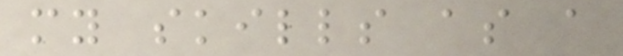my skills as a
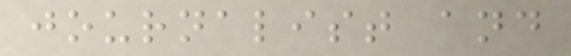journalist and
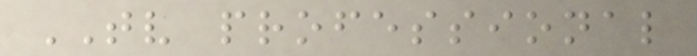TV professional
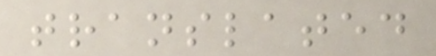translated
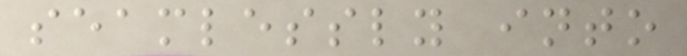seamlessly into
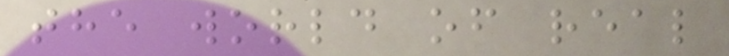the world of real
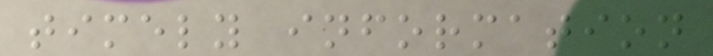timely information
